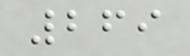269
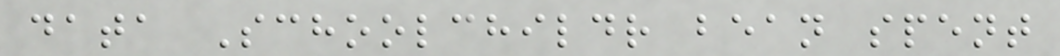data Schoolchildr bean spent
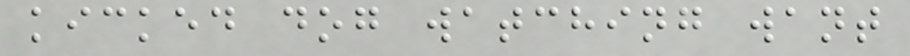kicked dog watching want
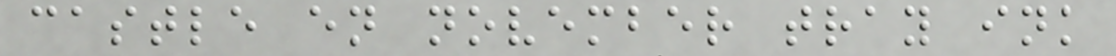castle en november tray ink
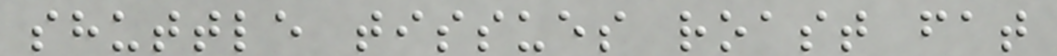shuttle tissues roast fat
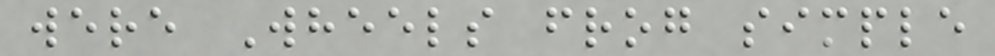were Wheels frog simple
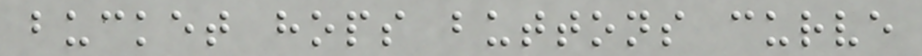bucket hops buttons curve
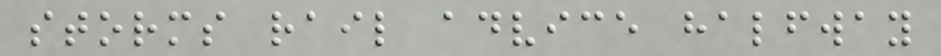storms rail advice halfway
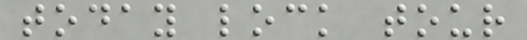today lock tour
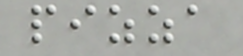pizza
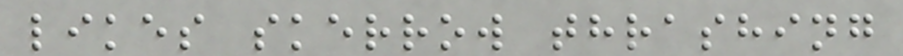likes skerrow thrashing
